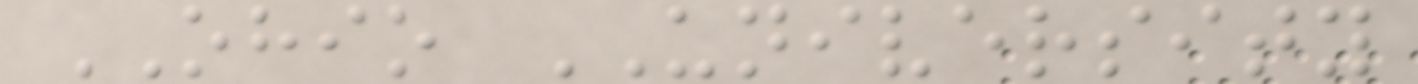OHIO UNIVERSITY
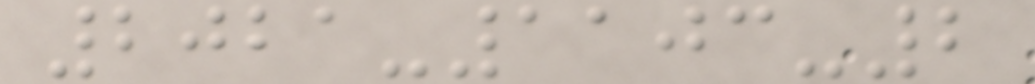2021-1103-2
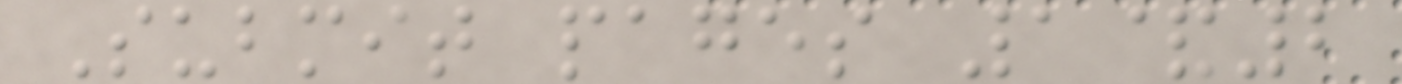Submit pages 1&2
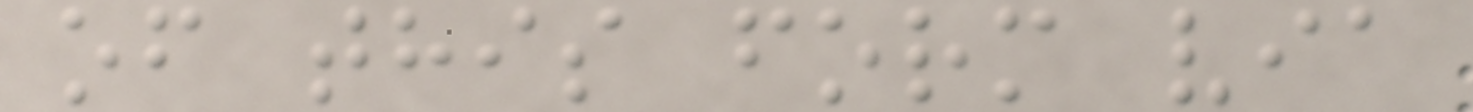of this form via
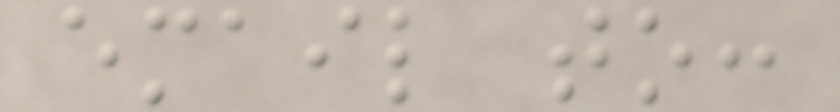email to:
